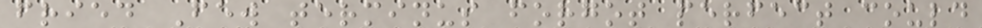fried Few terminus forgot perfect could
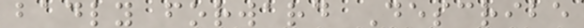badly forward Describe
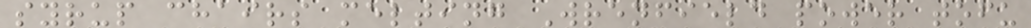syrup chairs melting Wrenfield power tofu
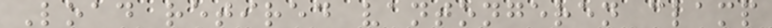Load retired vantongeren clamp
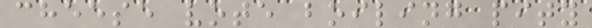cheese vote boiling pity
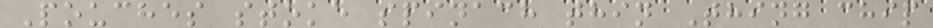Pouches stoke spinach thin Thing chip
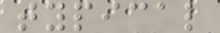typical
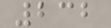232
